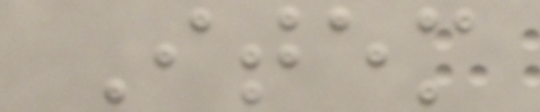Item
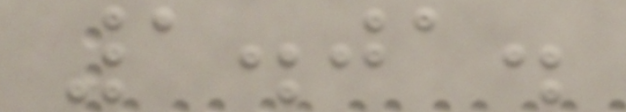1.01.
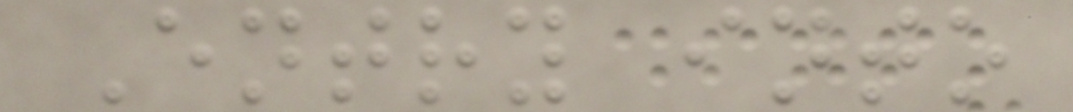Entry into
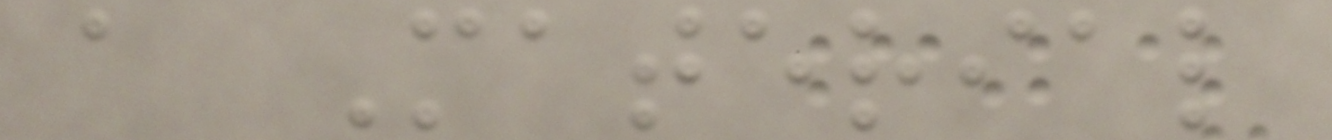a Material
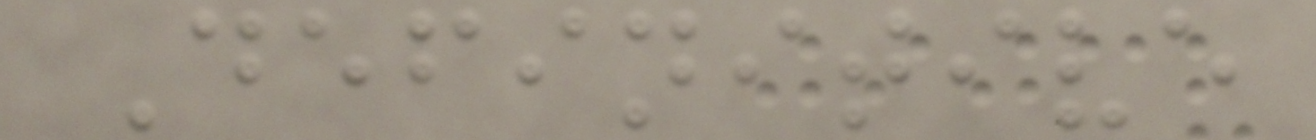Definitive
